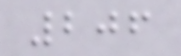206
